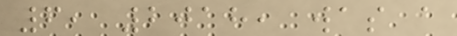6, 2018, was a
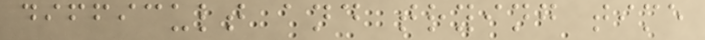difficult and trying time
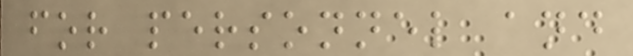for personnel and
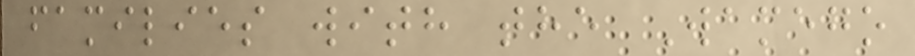families with the Wamego
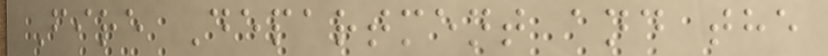Fire Department and the
